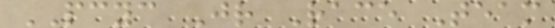PCYC Jr Race Team
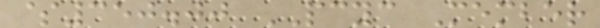$350.00 PCYC Member
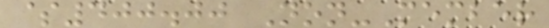$400.00 Non-Member
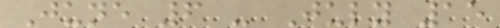June 6 - July 15
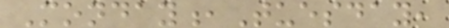Monday,Tuesday,
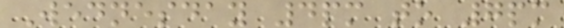Wednesday 4pm to 7pm
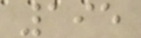195
